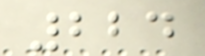224
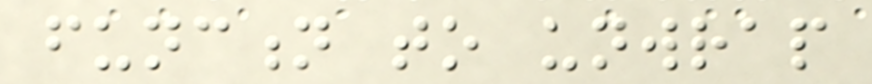function to unwrap
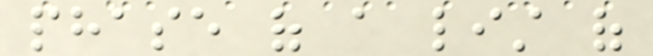phase of a list of
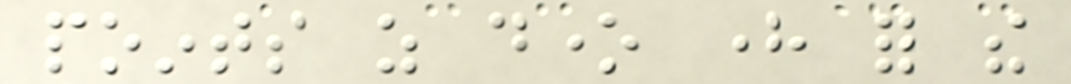points as done here for the
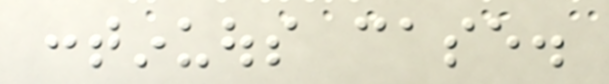continuous case.
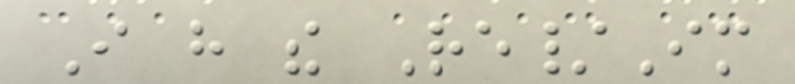I have the Re/Im
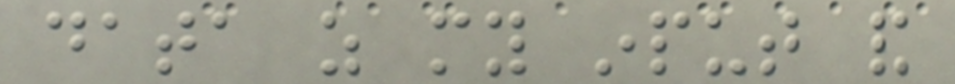data as my input and
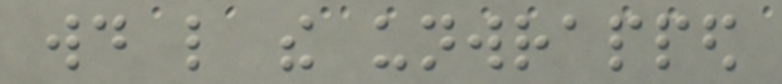would like the unwrapped
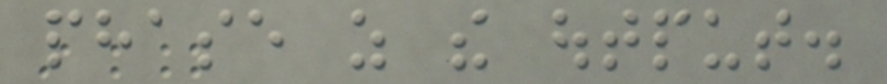phase as the output.
